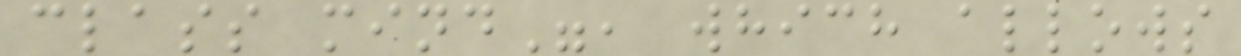class mind", which allows
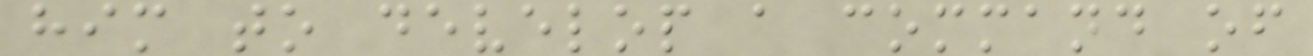him to develop a command of
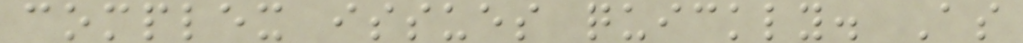complex issues quickly. As
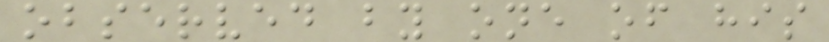observed by one of his
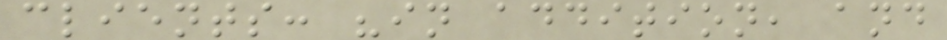clients: "in addition, and
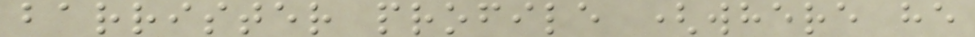barrister profile (where he
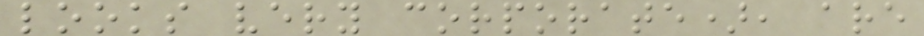looks very corporate), are
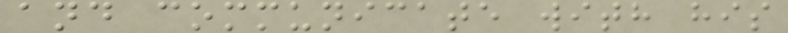and communicate with his
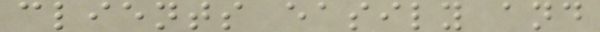clients easily and
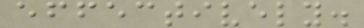effectively.
